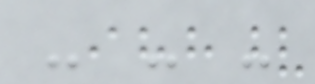- - -
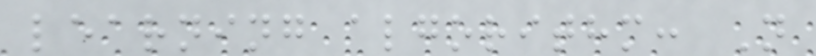learning algorithm: N
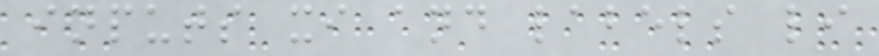inputs xi and labels li
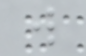w
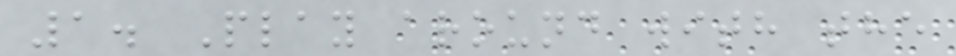1. Play around with the
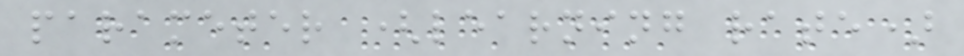parameter (learning rate)
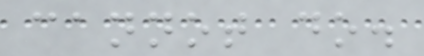cannot do.
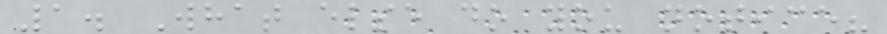1. What else do you notice?
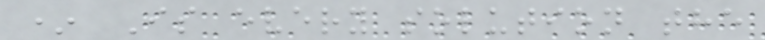* Is every solution the
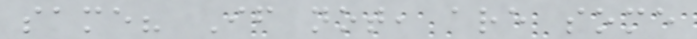same? If not, are some
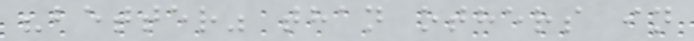"better" than others in
